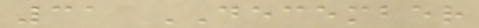31 DECEMBER
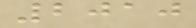2010
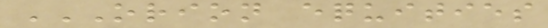ORION EQUITIES
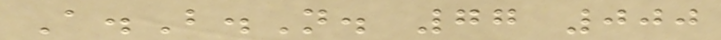A.B.N. 77 000
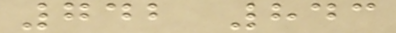742 843
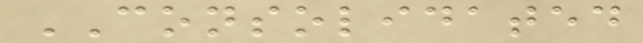CONSOLIDATED
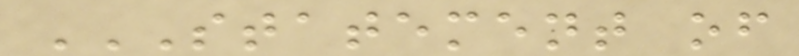STATEMENT OF
